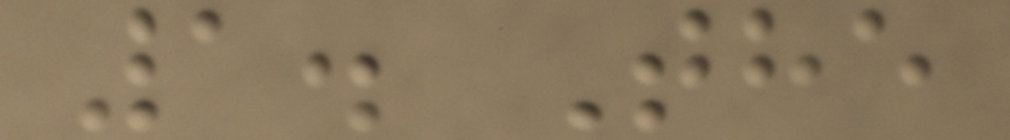1. The
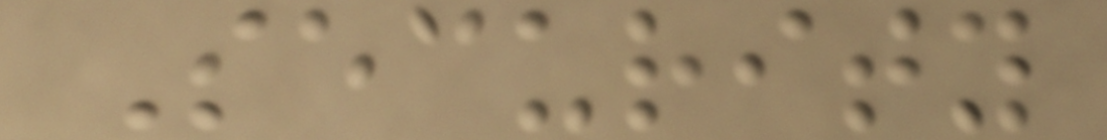Security
